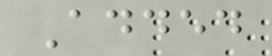Added
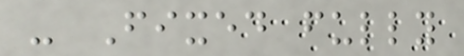- Fixed fully
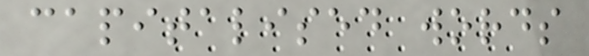capitalised words
